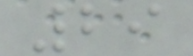29
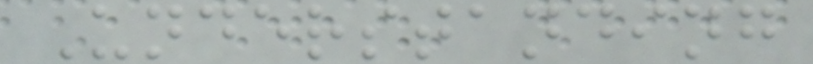Understanding
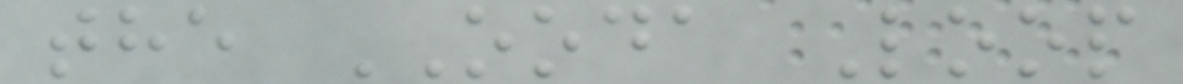the OODA Loop
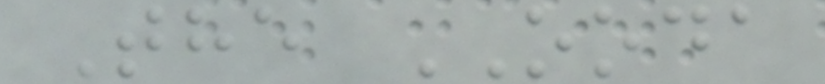The OODA
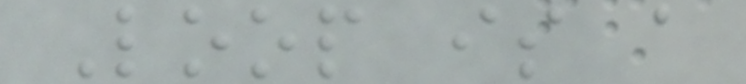Loop is a
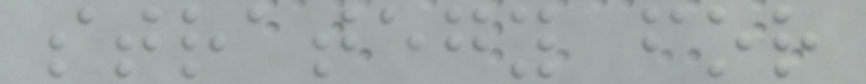strategy for
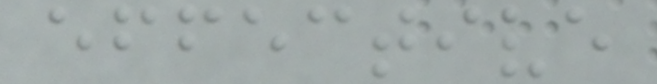effective
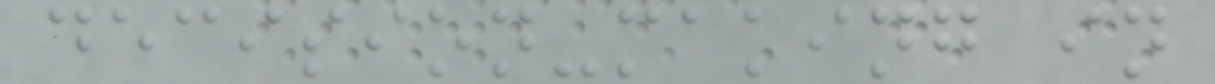decision-making in
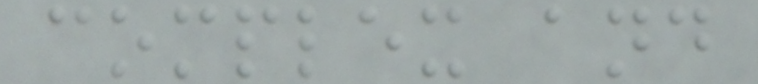complex and
